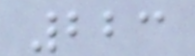223
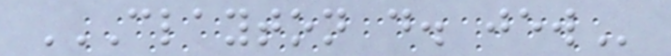CLAYTON D. JEW
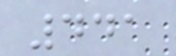441
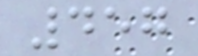457
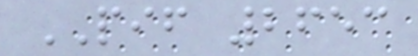PIF 2653
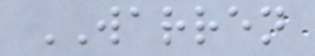WARREN
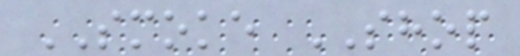SMOKE SHOP
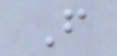F
